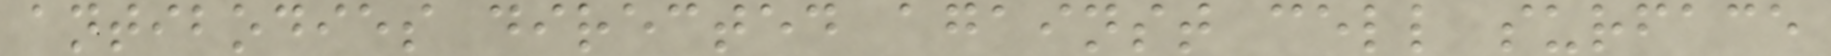antibodies directed against cell surface
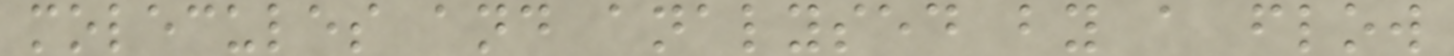molecules and analysed by a flow
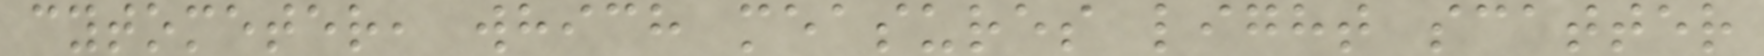cytometer, which measures light scatter
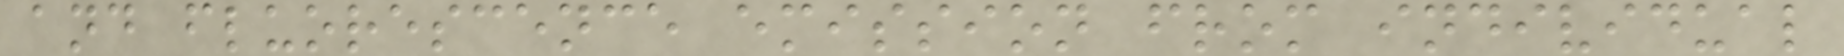and fluorescence emission from individual
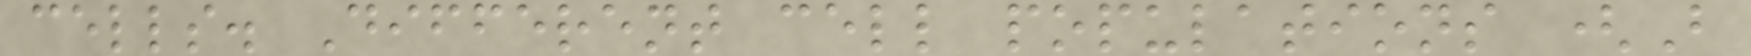cells. Different cell populations (B
